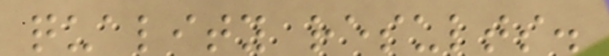quality results.
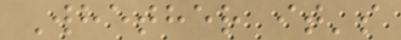Whether it's
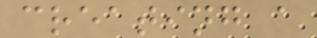creating a
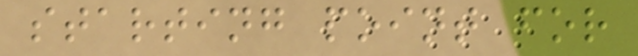starting point for
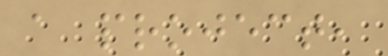a project,
